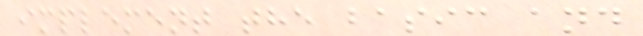implement the basic and
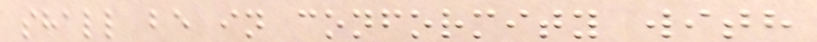shall be in conformity with
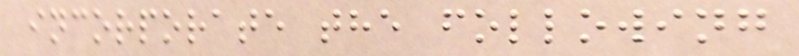incorporate the following
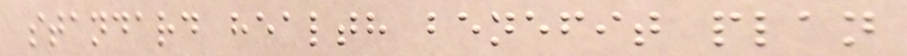standard health benefit plan
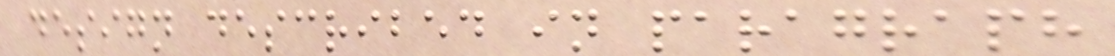design described in paragraph
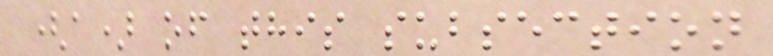(a) of this subsection
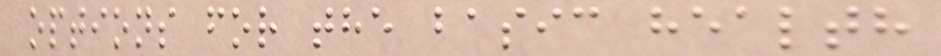options for the basic health
